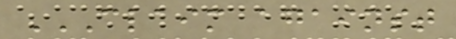CLAIM AGAINST
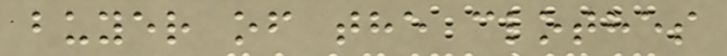buyer of the clothes
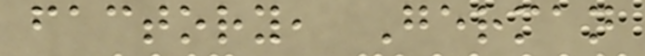factory, German
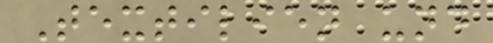Textilien und
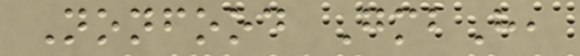Nonfood GmbH,
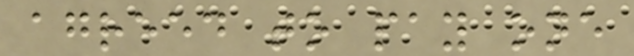agreed to pay one
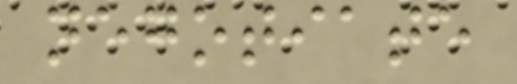negotiate
